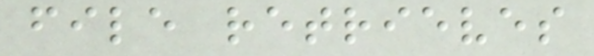file retrieves
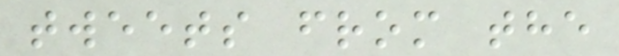tweets from the
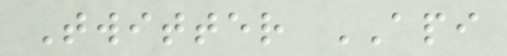Twitter API
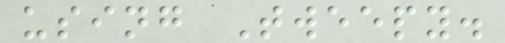using Tweepy.
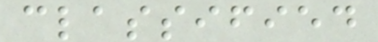classified
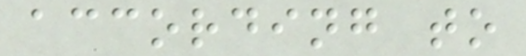according to
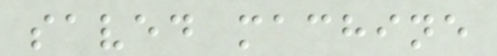saved machine
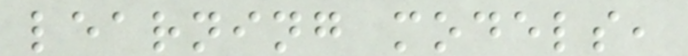learning models,
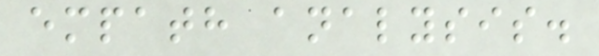empath analysis.
